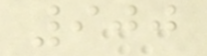900
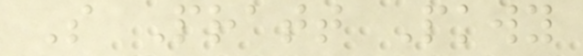S Pratt Pkwy
